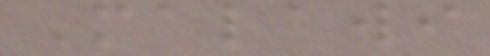Malawi
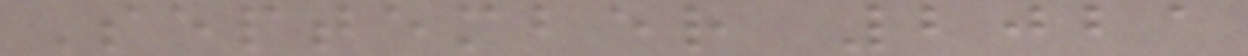September 2021
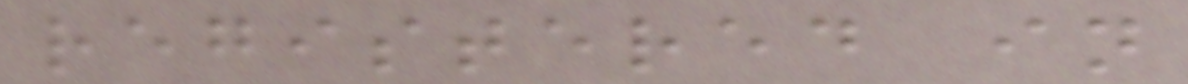registered in
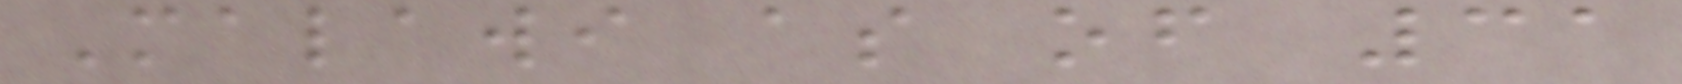Malawi as of 31
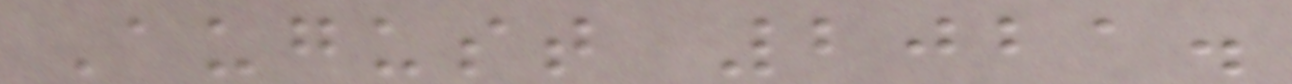August 2021.
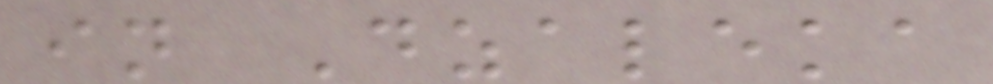in Dzaleka
